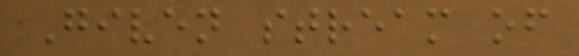Given stream of
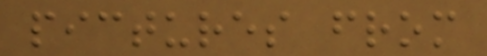pictures from
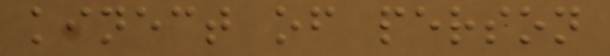kinect of person
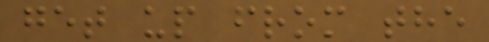get up from the
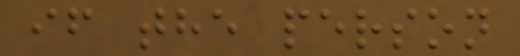if the person
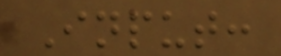Input:
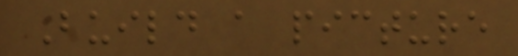Build a picture
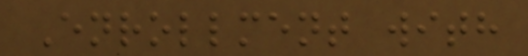Enrollment with
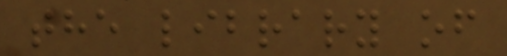the library of
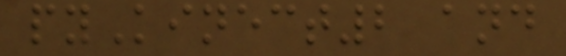pyKinect2 and
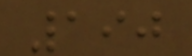190
